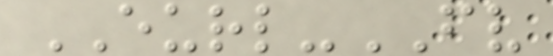EURL-FV
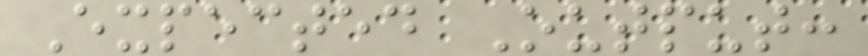Expected Output:
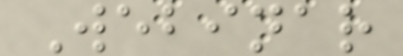Webinar
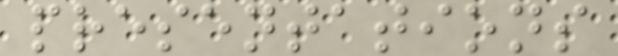presentations
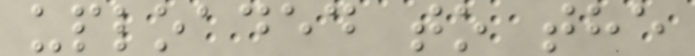uploaded to the
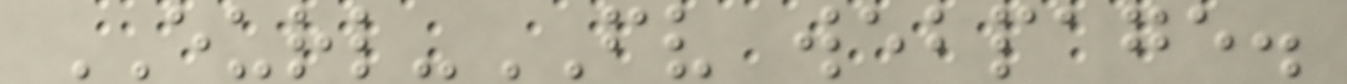EURL-FV webpage.
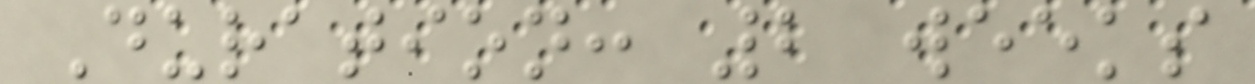Duration: 2 weeks
